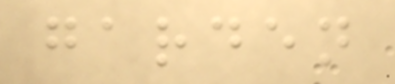garden
